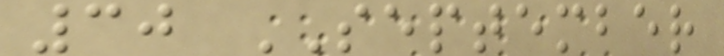30 SEPTEMBER
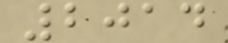2014
